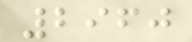2960
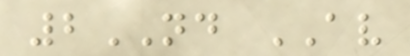2ND AV
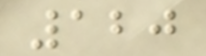120
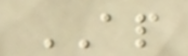AP
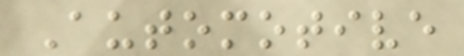Automotive
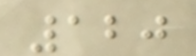120
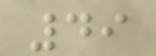49
